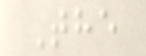The
